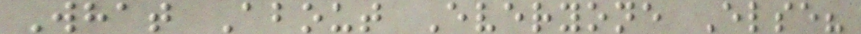What About Everyone Else?
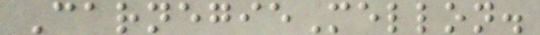CarnegieMellon.
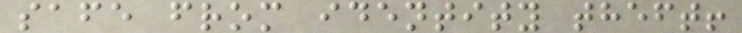safe from identity theft!
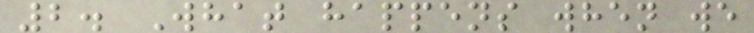2. What happens when we
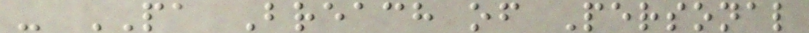- PA Breach of Personal
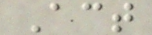Act
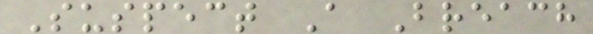Suspect A Breach
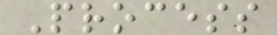Process
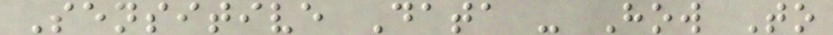Sensitive Data - How To
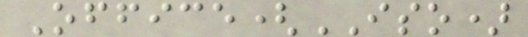Office(ISO)
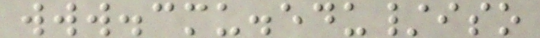www.cmu.edu/iso
